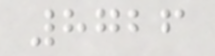8726
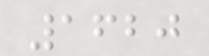1620
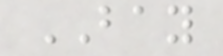BAY
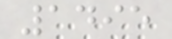1495
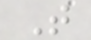T
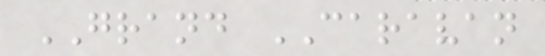GRAND CARAVAN
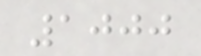1000
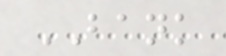BANK
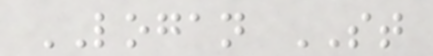LOGAN ST
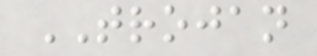TROJAN
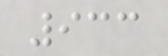933
